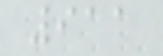911
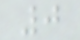0
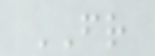FR
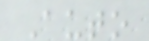Auto
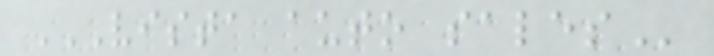VISTA AUTO SALES
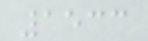1533
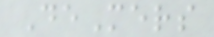DeMers
